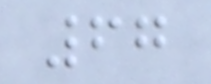67
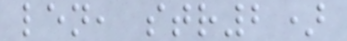len, str2)
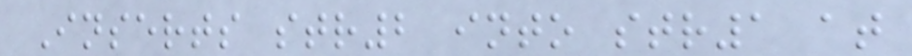Inserts str2 into str1 at
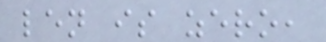len is zero,
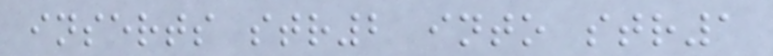inserts str2 into str1
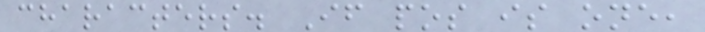characters. If pos is one,
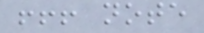!!! note
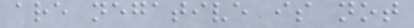are negative is not
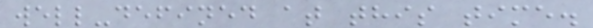well-defined at this time.
